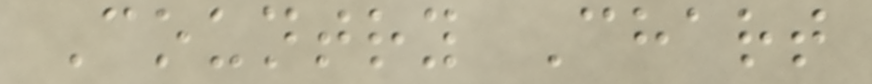Country Chart
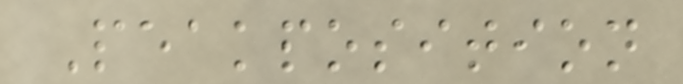Peakposition
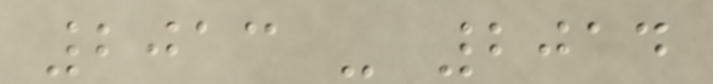2013 - 2014
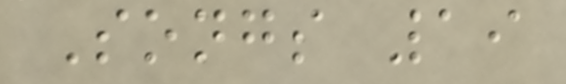Songs 19
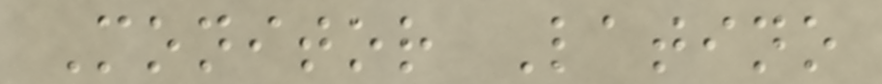Monitor Latino
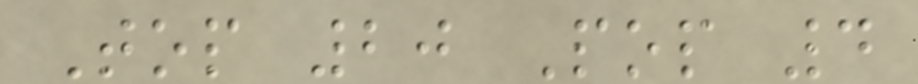Top 20 Pop 4
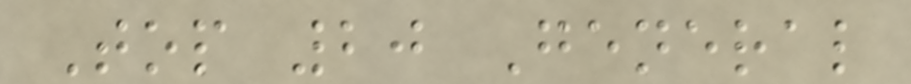Top 20 General
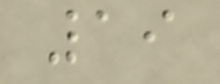19
